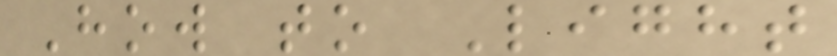How to Light
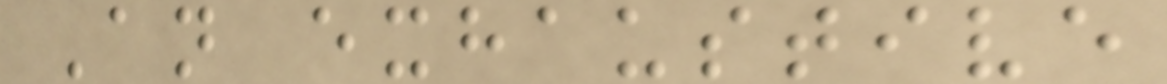An exhaustive
